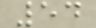54
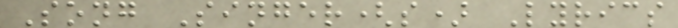Song Singer(s) Lyrics
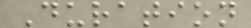Duration
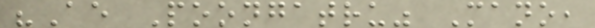"Ae Poongatru" Mano,
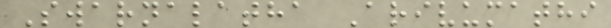Swarnalatha Arivumathi
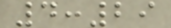4:29
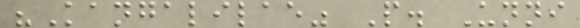"Kangalilae" P. Unni
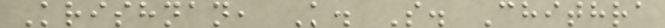Krishnan, K. S. Chithra
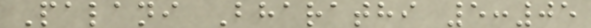Palani Bharathi 5:05
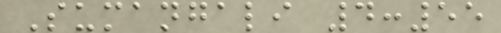Sumangali 4:55
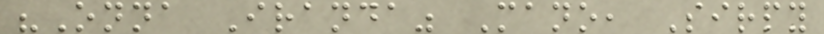"Onna Iranda" Mano, Sirpy
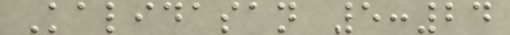Kalidasan 5:24
